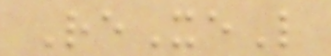ReXeL
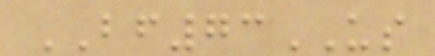BF73US
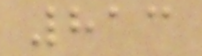813
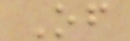Of
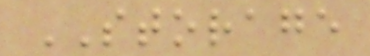STORAGE
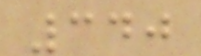340
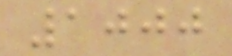1000
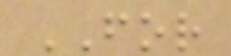FOR
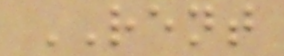RENT
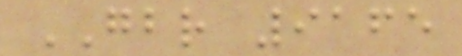GBR 9165
